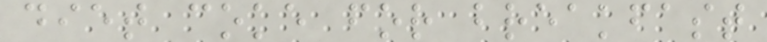diet coke for breakfast
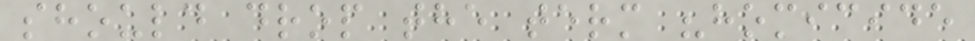should drop the term "homicide
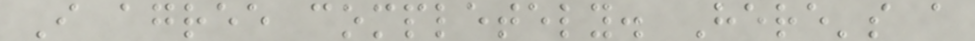I agree completely. Here's a
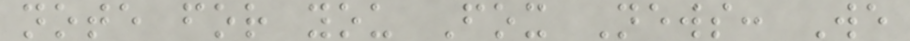note for you Fox News: We
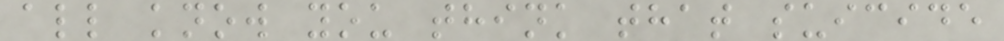all know you think that suicide
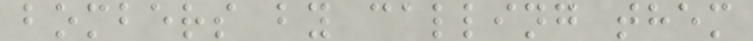bombers by calling them
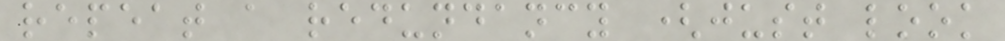repeat a redundancy (just look
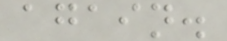again.
